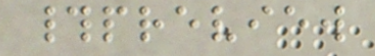#preview
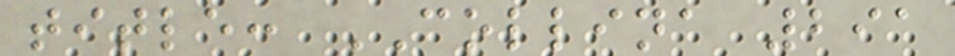title: COLLINA 291
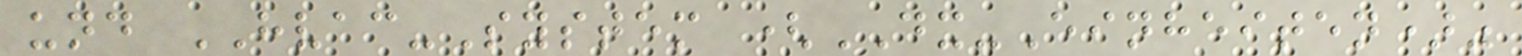und HVAC-System (DX-Einheiten)"
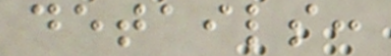details:
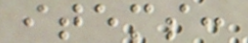items:
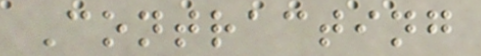Contracting
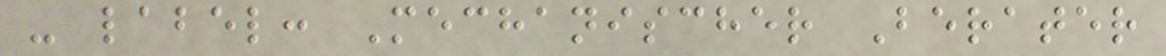- label: Mechanischer Berater
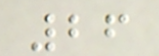26
